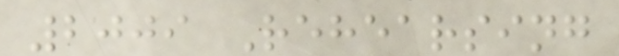2009 Rehearsing
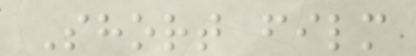Short film
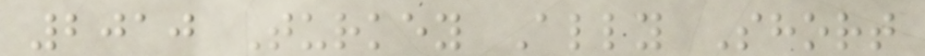2010 Turkey Ally Short
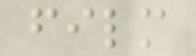film
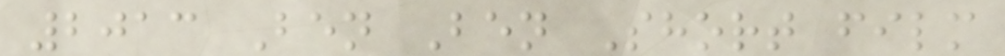2013 Ben Ben Short film
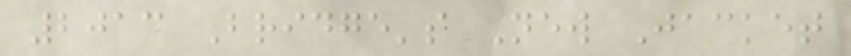2013 Bridge's New Jacket
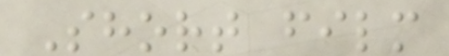Short film
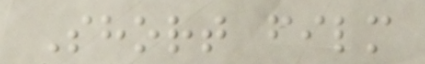Short film
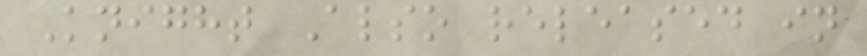Knight Also released in
